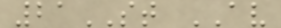21ST AV
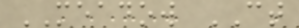MEADOW CT
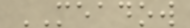MEADOW
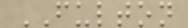FULTON
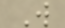W
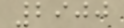2900
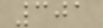301
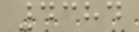4384
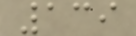139
